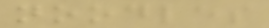noodles
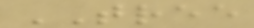TREE
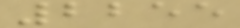2255
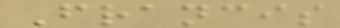Francis
